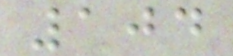104
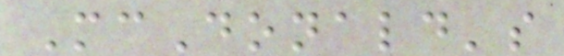McDonald's
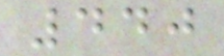440
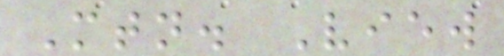Mtn. View
